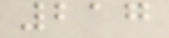217
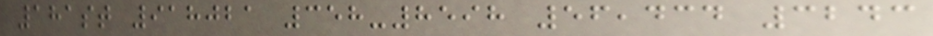181st 918021 358-8598 56,434 3243
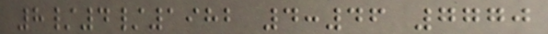8/4/1982 4:46 7770
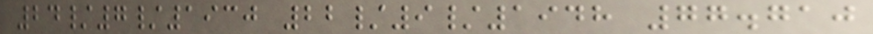24/7/1930 22/9/1948 77.710
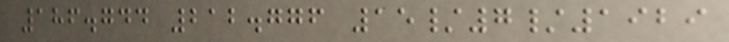186.744 212.776 15/7/1929
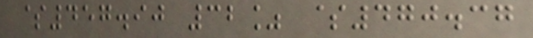$457.90 32% $470.37
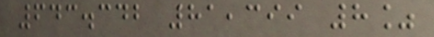643.342 81,399 8%
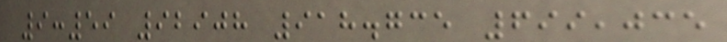9:59 92908 918.735 699,035
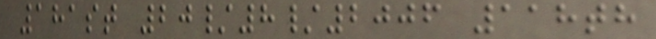181st 20/8/2006 118th
